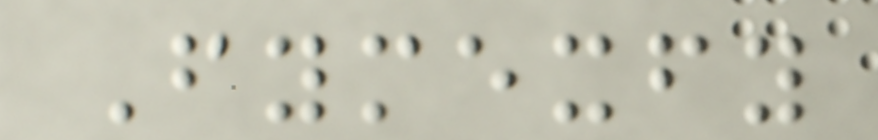Fymexfy
